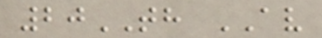20TH AV
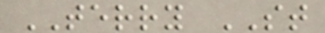TERRY ST
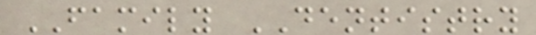FAMILY DENTISTRY
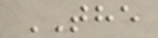THE
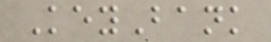KeyBank
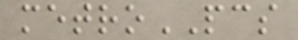metroPCS
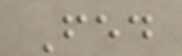Fed
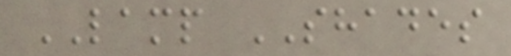LAMP SHADES
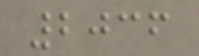2036
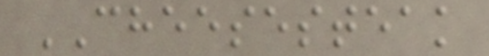CHEESESTEAK
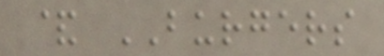& BURGERS
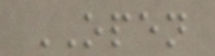OPEN
